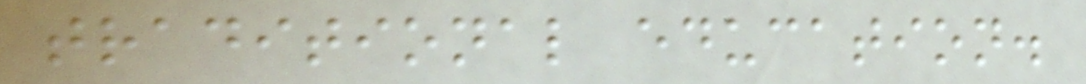traditional education.
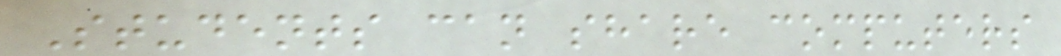Students can share computers
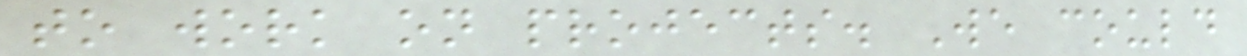to work on projects. We could
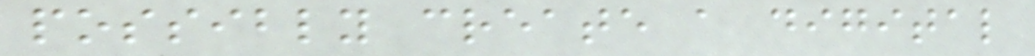possibly create a digital
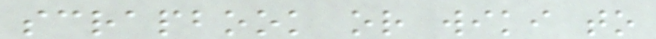scrapbook or wiki to
